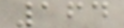164
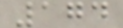174
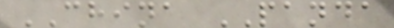CHINA PANDA
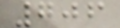706
